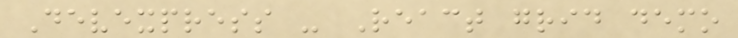Devexpress - React grid demo
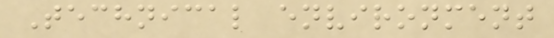Technical environment
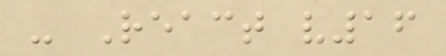- React v16
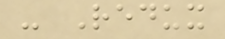- Redux
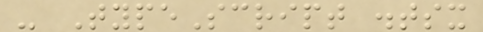- TypeScript .tsx
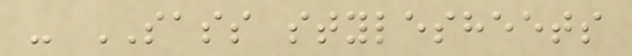- SASS stylesheets
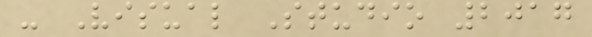- Visual Studio 2017
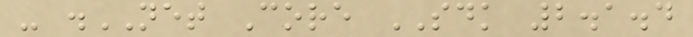- .NET Core SDK 2.1.4
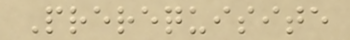Prerequisite
